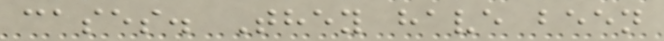cases. They have been
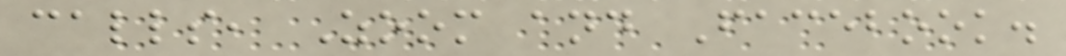calls, Zoom and Facebook.
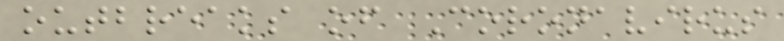outbreaks of Coronavirus
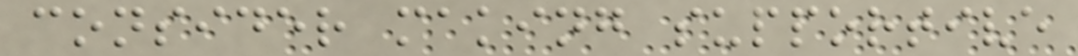consider making supportive
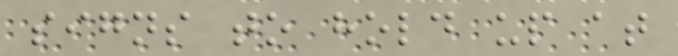signs to hold up at
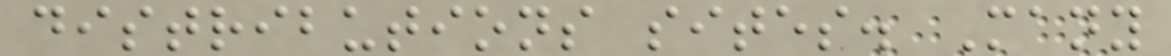distributions sites. Many
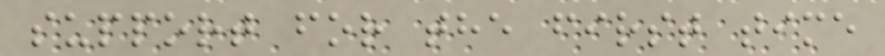support for the first time
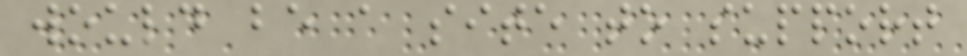would be a site to support
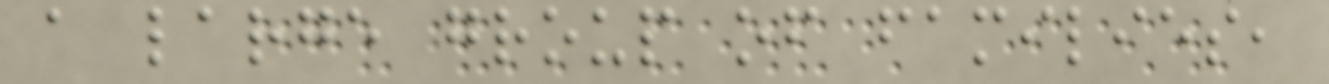a large group of families,
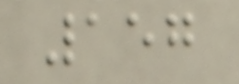157
